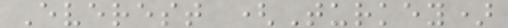Everest (Turkey)
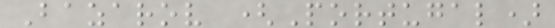Bazarov (Portugal)
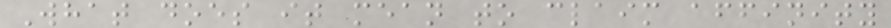What does it mean to claim affinity
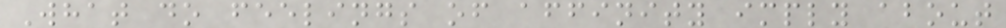What do feelings of affinity imply about
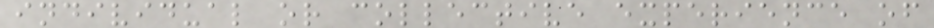individual or collective experience of
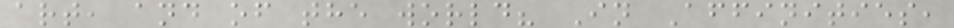art, and of the world? In Affinities,
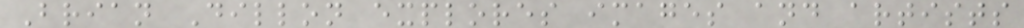Brian Dillon explores images and artists
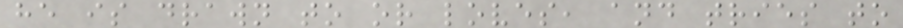he is drawn to or loves, and tries to
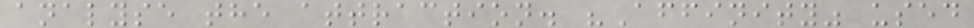analyse the attraction. "Affinity" used
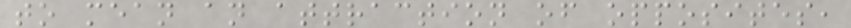to mean an attraction of opposites,
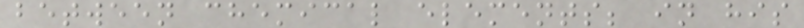between chemical elements; in his
